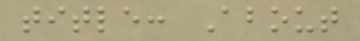title: About
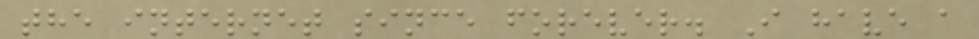the internet since forever. I have a
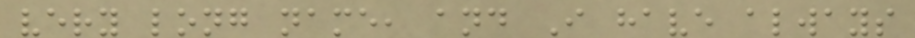very long name, and I have always
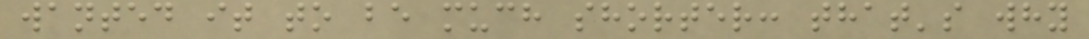wanted it to be much shorter: that's why
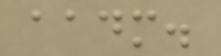aadm.
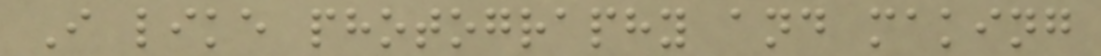I like photography and making
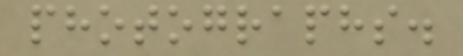photographs.
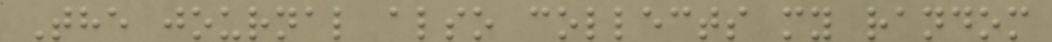The journal also collects my random
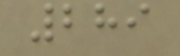289
